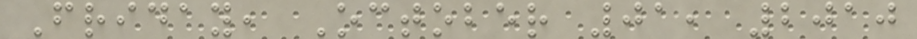Friday, October 01, 2010
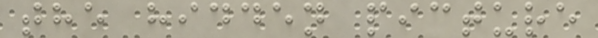the hidden picture
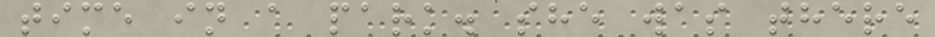time in a park. she was there
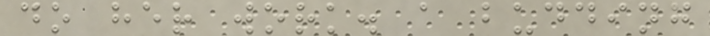do her work. a budding
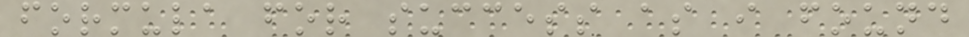formula for success as i found
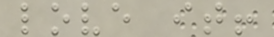love it!
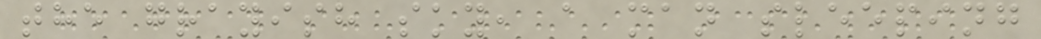the grayish sky, a man sleeping
